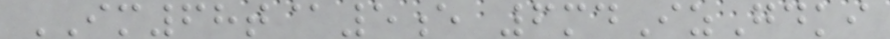IM68t@5e 6mdIzGdki
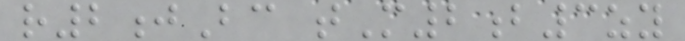r2jBc tM2b3zy
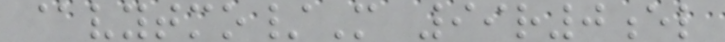@vytmo/M 99r0el
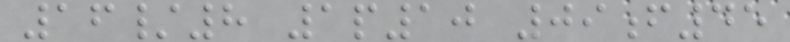16/8 1p10 09f45
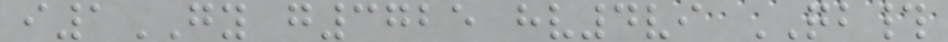i1GY g3725 hv4vi QB#
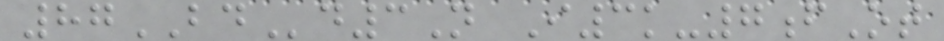87BDd3N I3k-7fOt
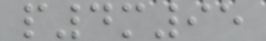p4m95
